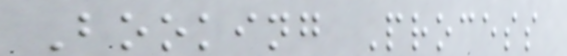Booking Process
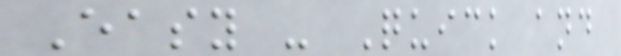Easy - Quick and
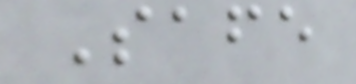Safe
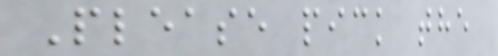Please pick the
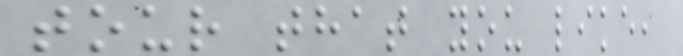tour that you like,
